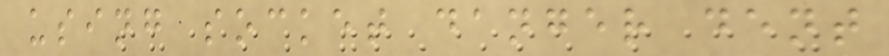using socket danger dent
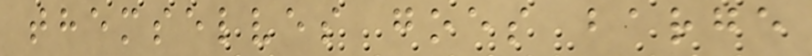themselves goes barge
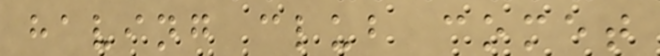having club comet
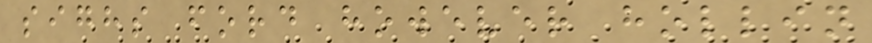sighs ford however hollin
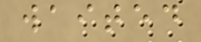waited
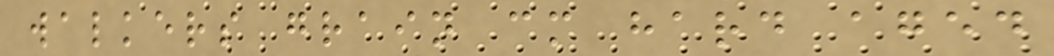walkers grain cm hard aged
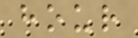hour
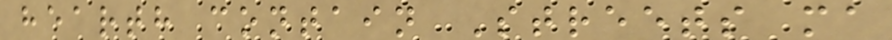hearth contain Streets ma
